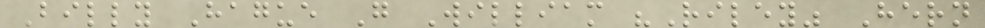Billy Hague G William "Riley" Hern
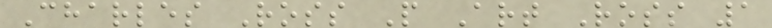Charles Ross P Art Ross 1
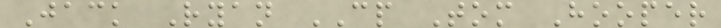Jack Ryan CP Tom Hooper
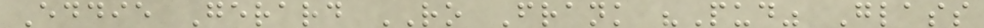Eddie Gerard RO Frank "Pud" Glass
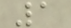1
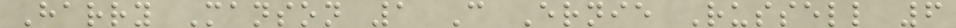Harry Manson 1 C Ernie Russell 6
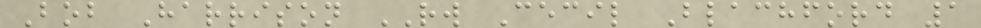Bob Harrison RW Cecil Blachford 1
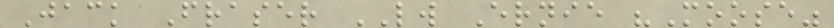Jack Fraser LW Ernie "Moose"
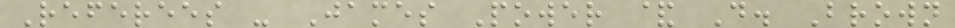Referees - James Power & D. Brown
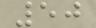50
